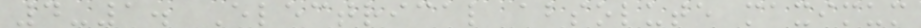4-1. Electrical absolute maximum
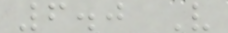6.0 V
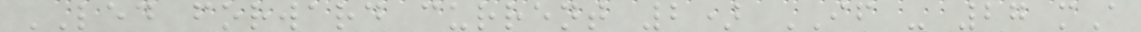LED forward current 2) IF - 27 mA
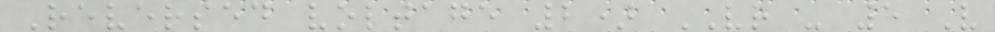Reversed voltage 2) VR - 5 V
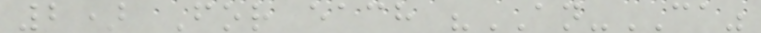2) For each "AN-CA"
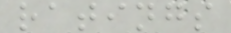ratings
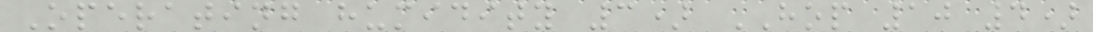Operating humidity 3) HOP 10 4)
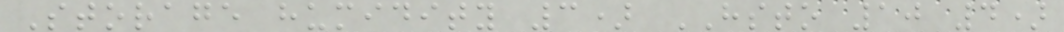Storage humidity 3) HSTO 10 4)
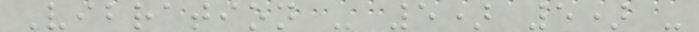Vibration - 5) 5) -
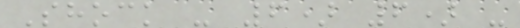Shock - 6) 6) -
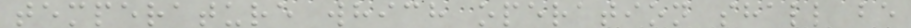temperature which operation shall be
